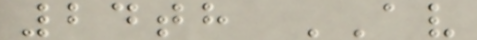24th AV
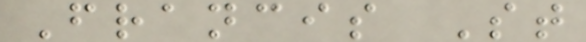Francis St
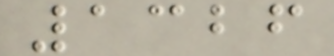1326
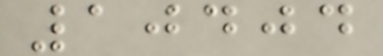10404
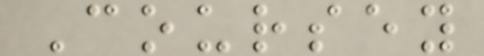Coursey
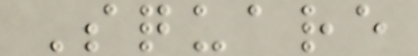Square
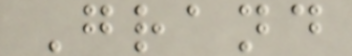Grand
